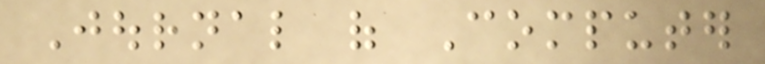Journal of Computer
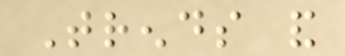Trends and
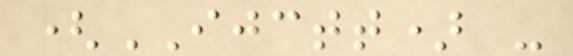(IJCTT) -
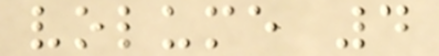volume 4
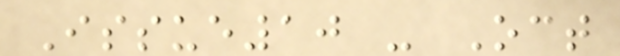Issue10 - Oct
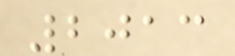2013
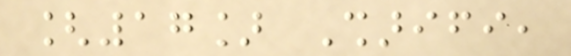[17] Sharifi,
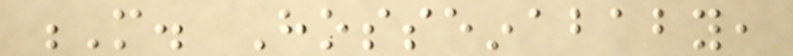M. Hosseinababy,
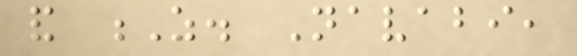and Z. Navabi,
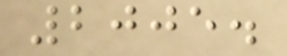2005.
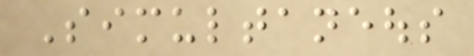Simultaneous
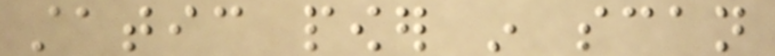static power in scan
